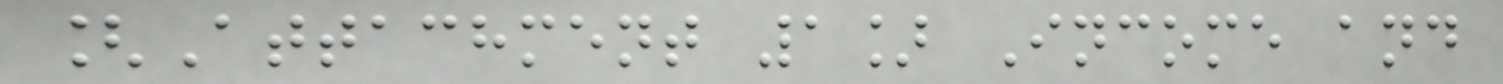[Attachment 1] Income and
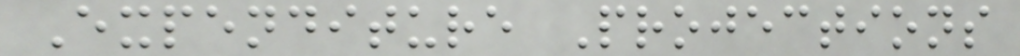Expenditure Projections
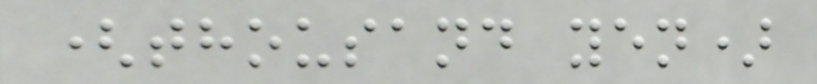(thousand yen)
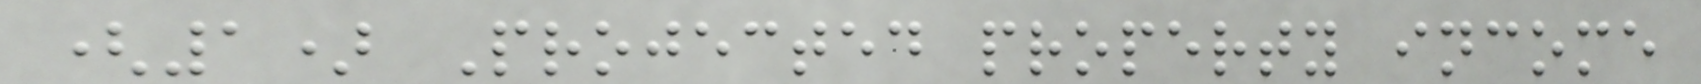(1) Projected property income
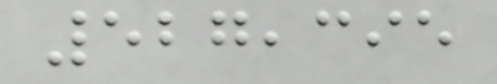527,395
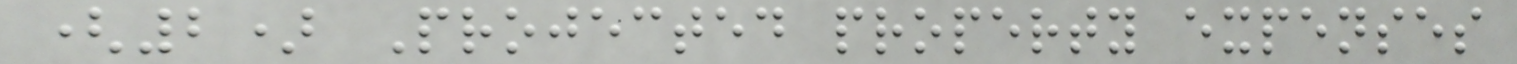(2) Projected property expenses
